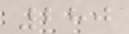280
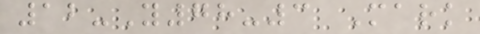12-Y78-3 Mark
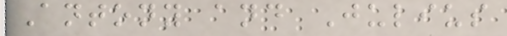Antony and Julius
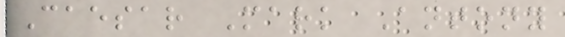Caesar Mark Antony
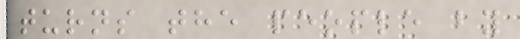turns the people by
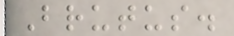Brutus.
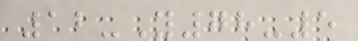12-Y78-5
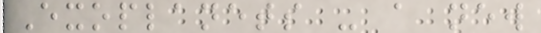Exoplanets - a new
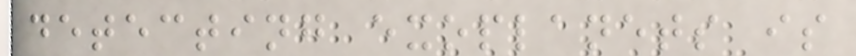detecting exoplanets is
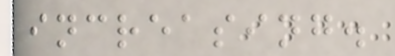increasing.
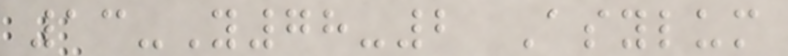13-Y78-2 Asylum
